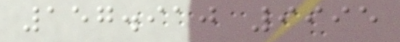157.910 9995
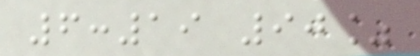6:19 90%
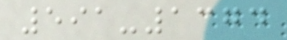591-1374
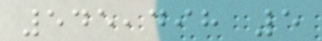545,498 5
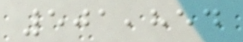501,854
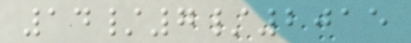14/7/2015
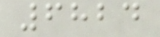6824
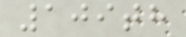109th
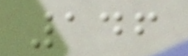146
